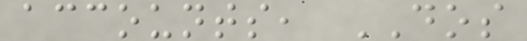accounts, DOS
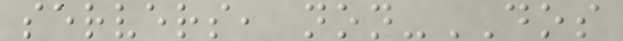servers, non-DOS
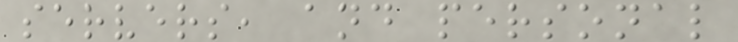servers, and personal
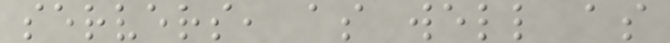servers, as well as
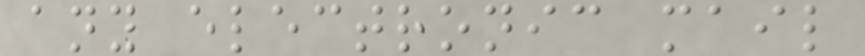any electronic mail
